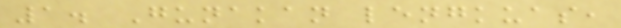1. Gunakan lengkuas,
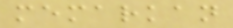memarkan
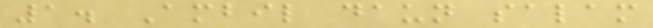1. Ambil daun salam
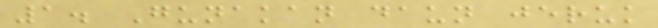1. Gunakan daun jeruk
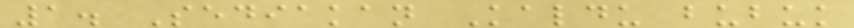1. Sediakan Kaldu bubuk
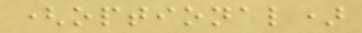(optional)
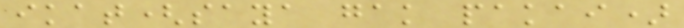ikat(saya gak pakai)
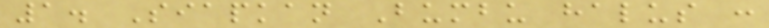1. Siapkan Bumbu halus :
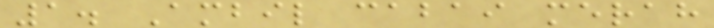1. Ambil cabai merah
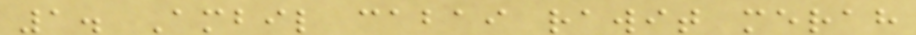1. Ambil cabai rawit merah
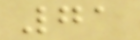71
